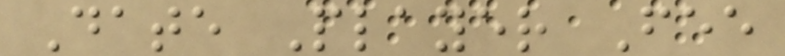Date Player Fee
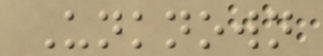Unknown
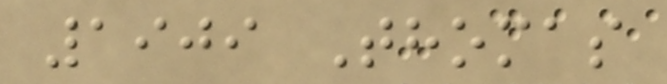1909 Thomas
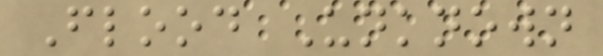Flood Unknown
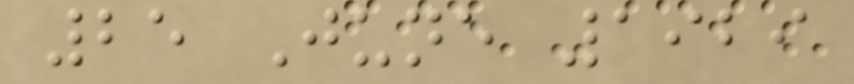25 June 1929
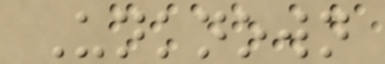Unknown
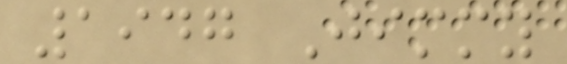1947 Jimmy
